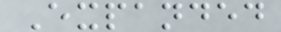Expanded
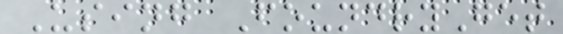Using FoundryGet
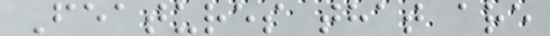Features that are
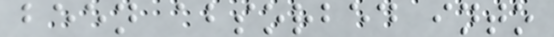been absorbed into
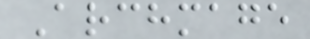Archmage
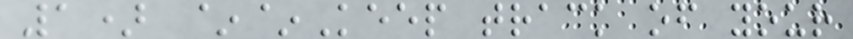1) ~~Keep track of your
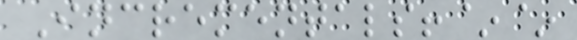Incrementals!~~
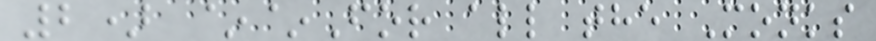2) ~~For all the Monks
